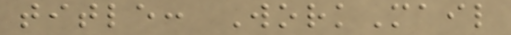title: WorkMail
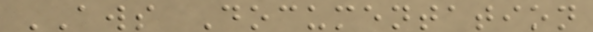AWS Documentation
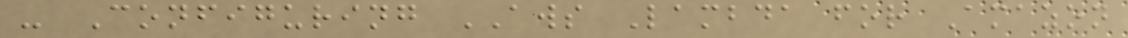- Configuring AWS Lambda for Amazon
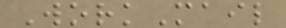WorkMail
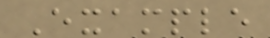Example
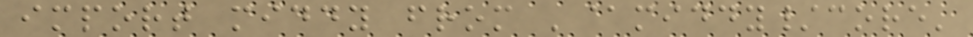import middy from '@middy/core'
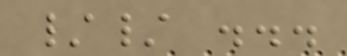// ...
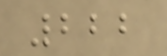222
